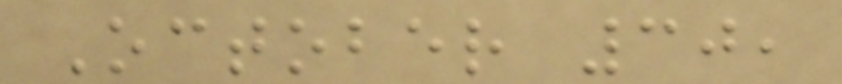October 30,
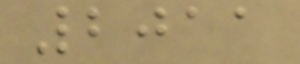2011
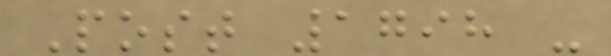Post 1798 -
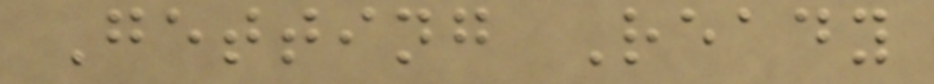Getting Ready
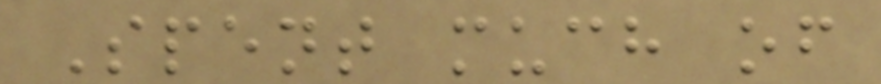Spent much of
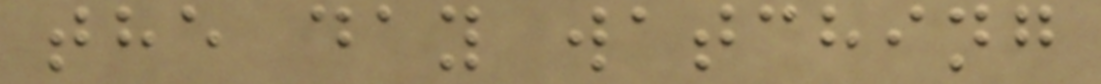the day watching
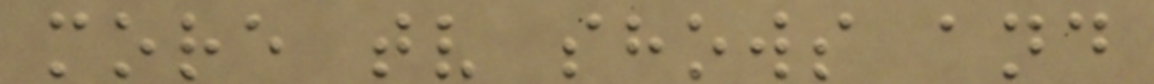more tv shows and
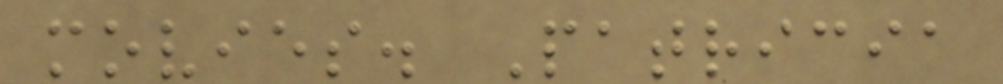movies. Patricia
